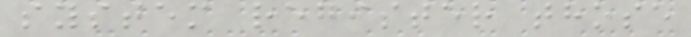system register those
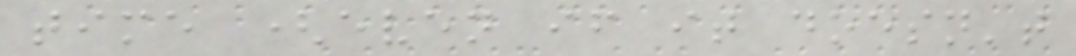time (even if it doesn't
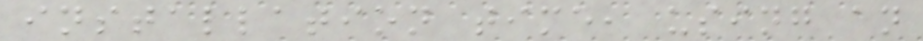installation time, using an
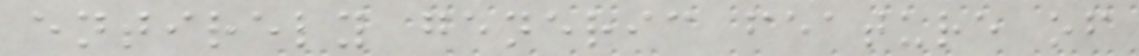entirely generic feature of
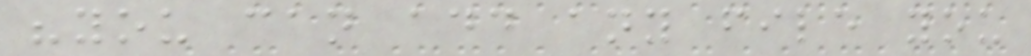"you can add any file you
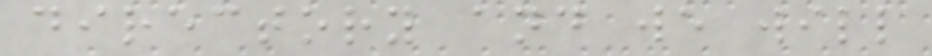directory and we will
